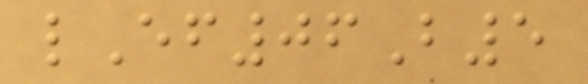lEf06B5
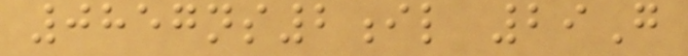0857ns2il 29G
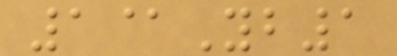1@Yb1
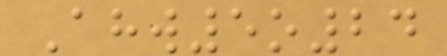Ahw5o24
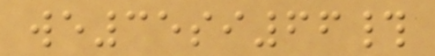we35si66#
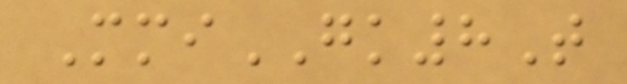MmiGK8T
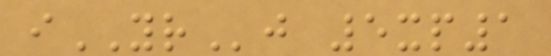iYRj 5xp1
